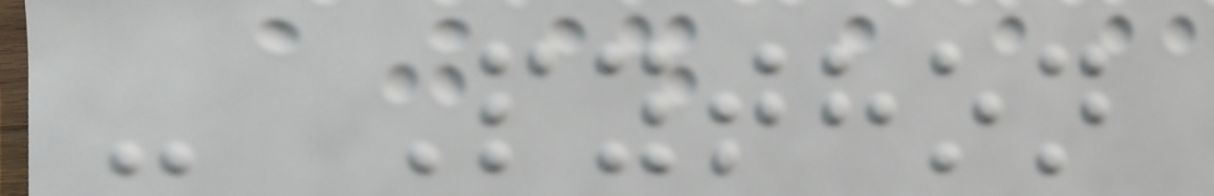- Python
